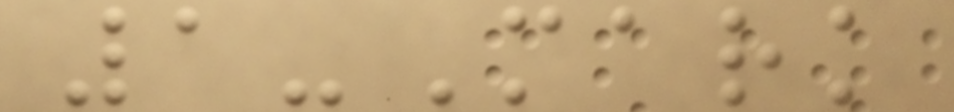1-Mark
